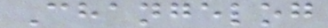Changelog
